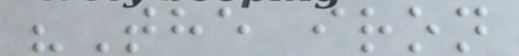"The iron
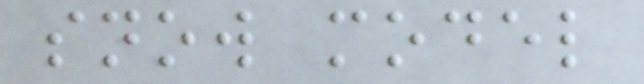snow model
